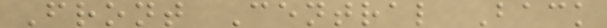Front Central Back
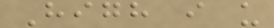High i u
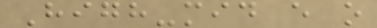High-mid e o
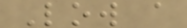Low a
